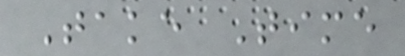Take Time
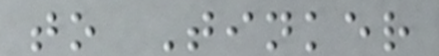to Tinker
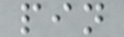pin
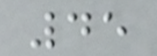45
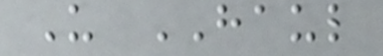U HAUL
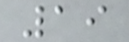19
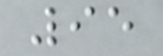95
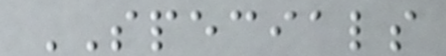SPECIALS
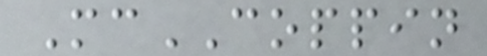McCOPPIN
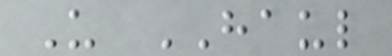U HAUL
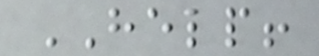HELP!
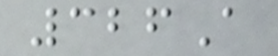326A
